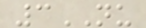3NU
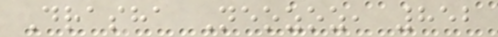Drasha Neozoz, 852
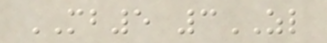MB5 3ZL
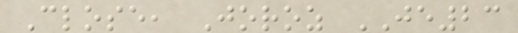Close, Joroz JE23
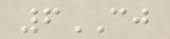6CJ
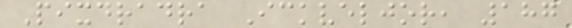Pixdradra Ickveljor, 187
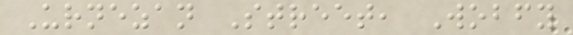Urnezan Street, Wobfy
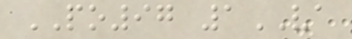PO97 1VA
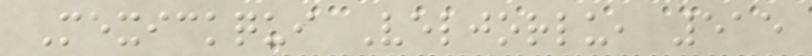Mexickqui Veljorlu, 515
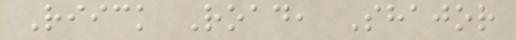Riick Road, Shajor
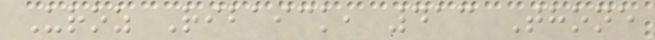Uroz Ribaick, 413 Thone
